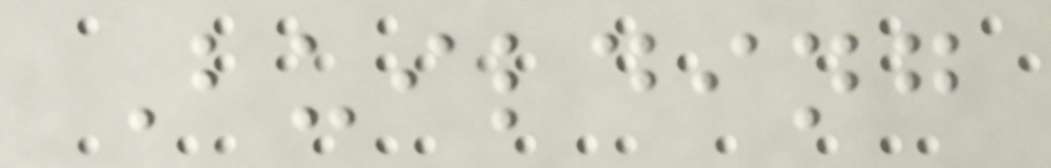Building
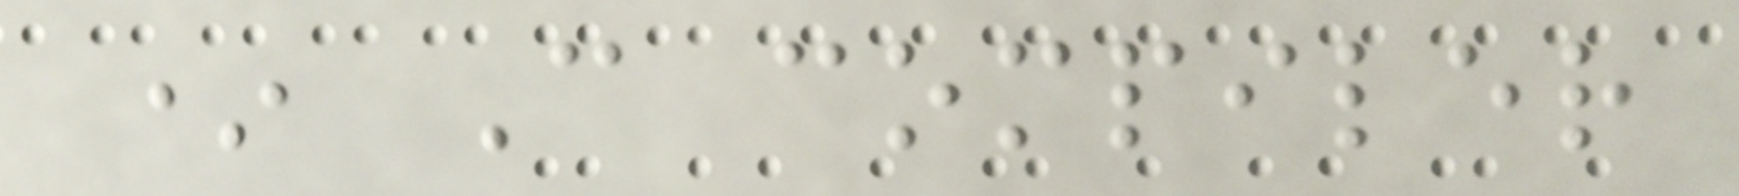* C compiler
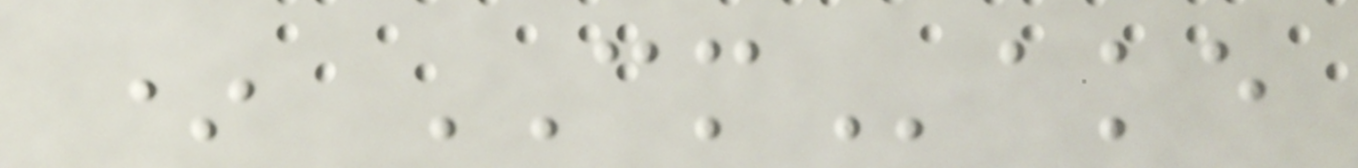* CMake
